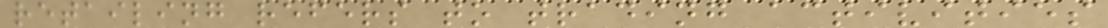retailing refers to trading activities
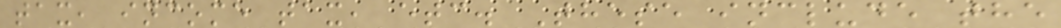tax, income tax, etc. These include the
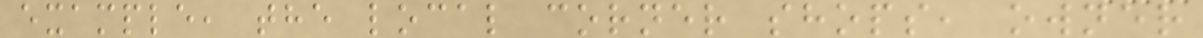example, the local corner shops, owner
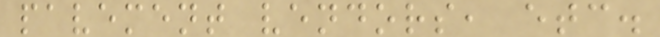pavement vendors, etc.
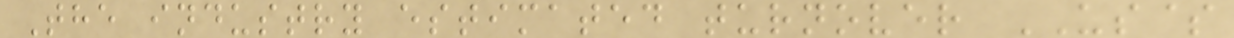The industry estimated turnover US$
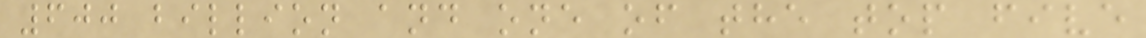600 billion and one of the top five
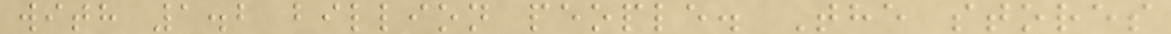with 1.2 billion people. The stores
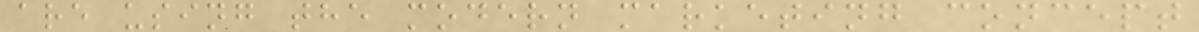are using the modern marketing concept
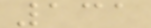131
